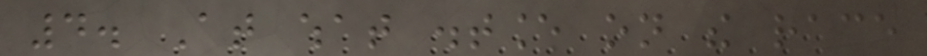4. At what distance on the race
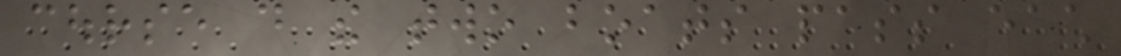course do the two boats pass each
